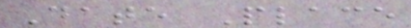Date Place
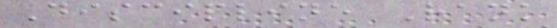Discipline Rank
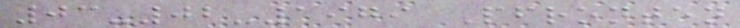03-02-1979 Pfronten
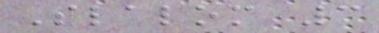Slalom 3
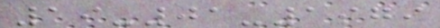19-01-1979
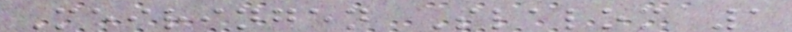Meiringen Slalom 1
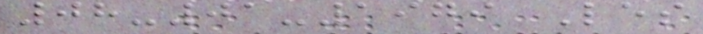08-01-1979 Les
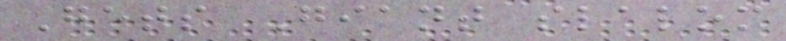Gets Giant slalom
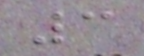3
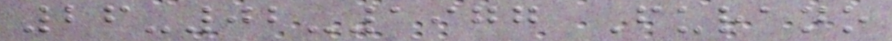26-02-1977 Furano
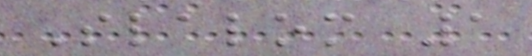Slalom 1
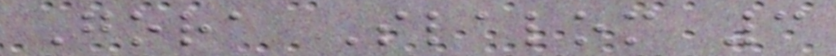Gora Slalom 3
